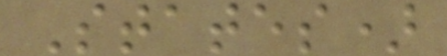States)
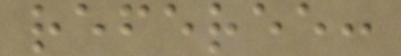referee:
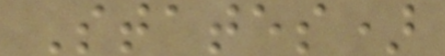States)
